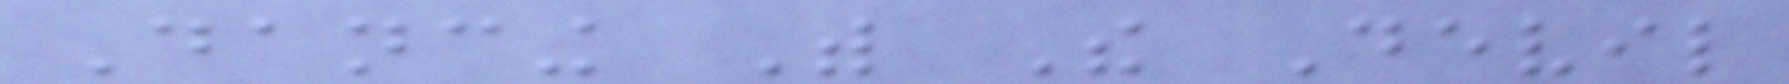Dancing With The Devil
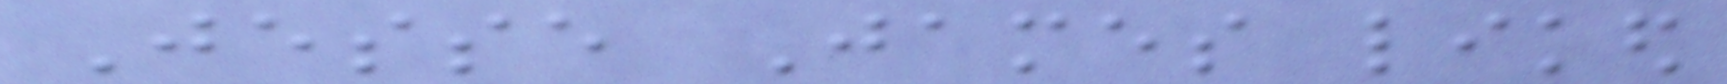Jesse James liked
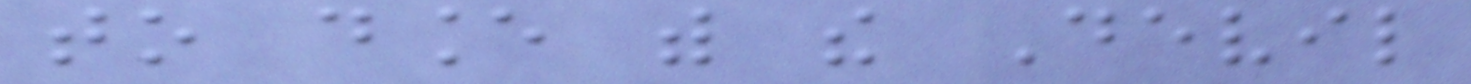to dance with the Devil
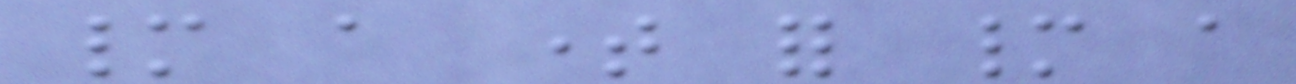many a time for many a
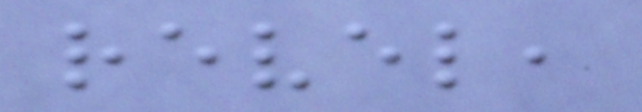revel,
